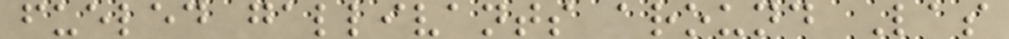fueled gallivants around Las
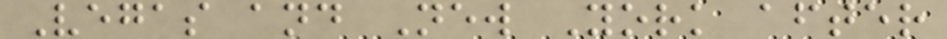Vegas and New York after
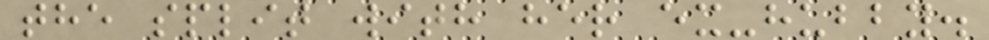the split with her ex-hubby.
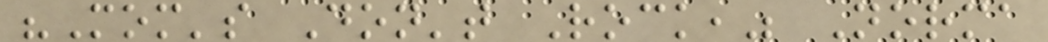"Mom's Don't Rock," Norma
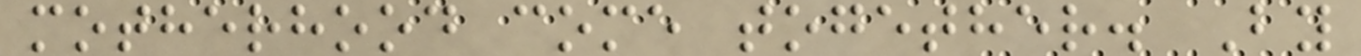motherhood come together. By
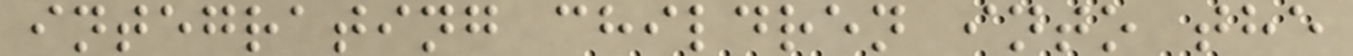integrating children into the
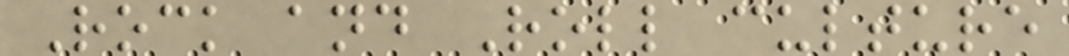Rock and Roll culture
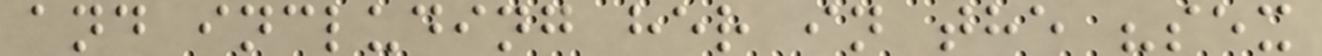and including her in the "sex
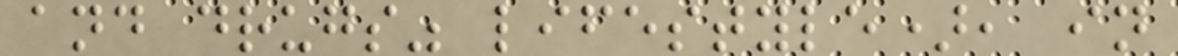and drugs" lifestyle), in
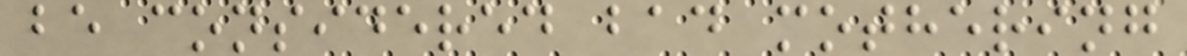be considered bad mothering
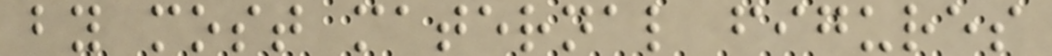by most maternal figures
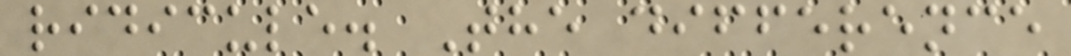ridicule. The difference
